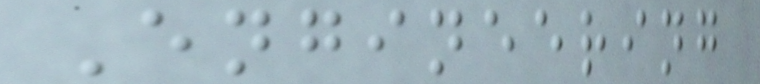Engineering
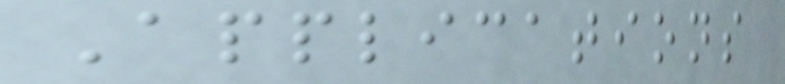Applications
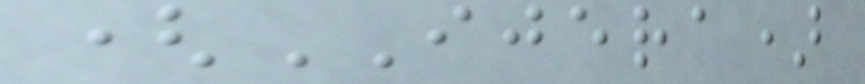(IJERA)
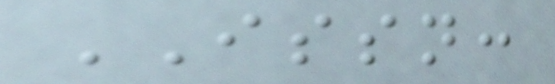ISSN:
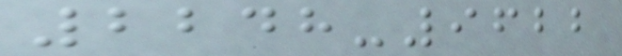2248-9622
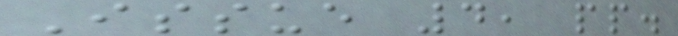Issue 4, pp.
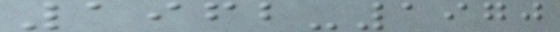1962-1970
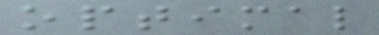optimal
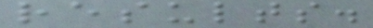results.
